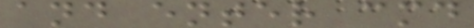and enter cmd
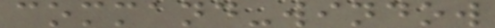command-window
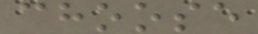choose
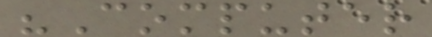"Computer
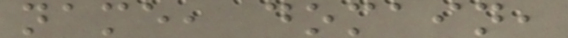name, domain,
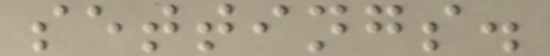settings.
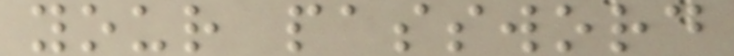your password
